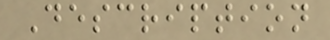Description
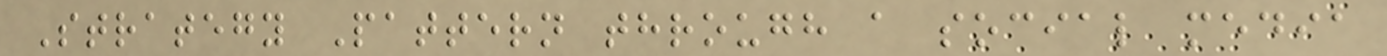Strategy Pattern through a social media
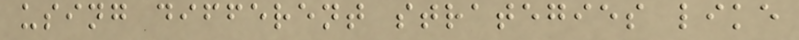using different strategies like
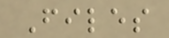Files
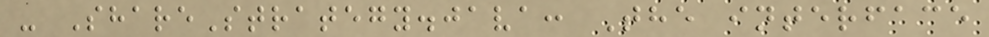- ShareStrategy.java: The interface
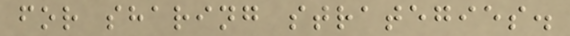for sharing strategies.
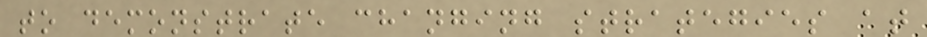to demonstrate changing strategies at
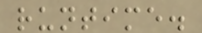runtime.
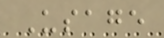Usage
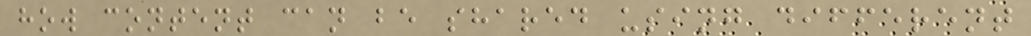how content can be shared using different
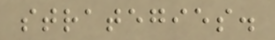strategies.
